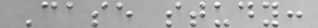Case study:
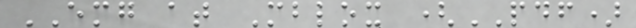EMG at Mblox (PDF)
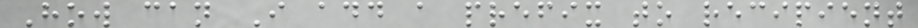How can I add a prefix to recipient
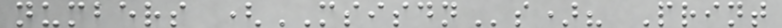numbers (MSISDNs)? Print
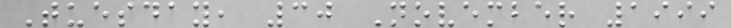Tuesday, 30 November 1999
